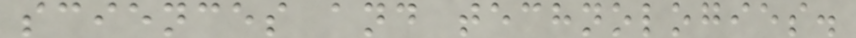sciences and technologies.
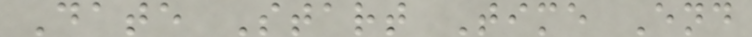Date Start Time End
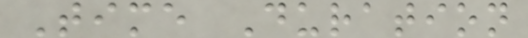Time Duration
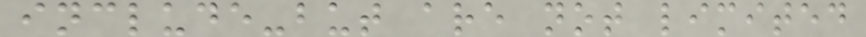include-but are not limited
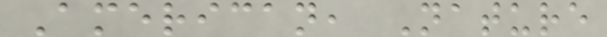American, Nature
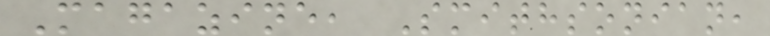Magazine, Smithsonian,
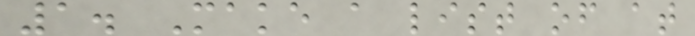1. Make a list of at
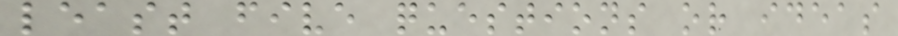least five questions or ideas
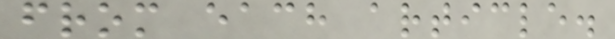from each article.
